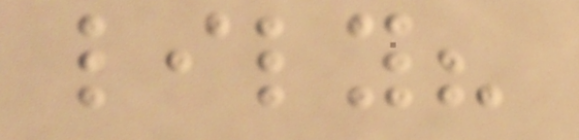lily?
